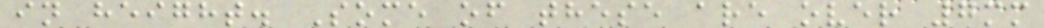in height. Some of these are over 7mm
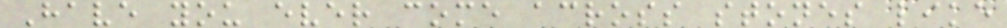Have you ever come across stones like
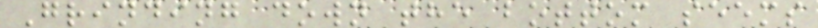Grinding down the bottom seems
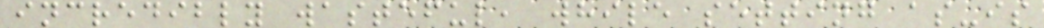incredibly wasteful, while setting as-is
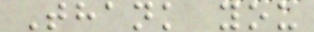Thank you
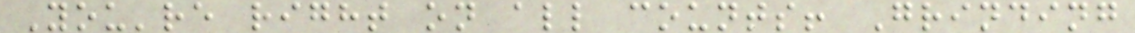You're right on all counts! Grinding
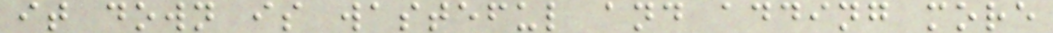it down is wasteful and adding more
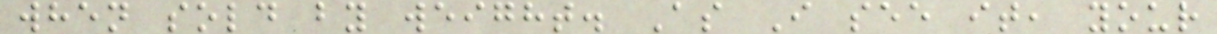when sold by weight. As I see it, your
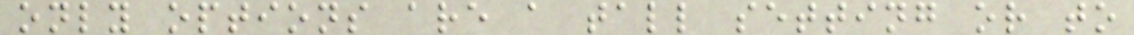only options are a tall setting or to
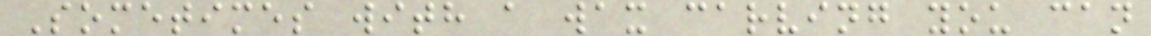Sometimes with a wax carving you can
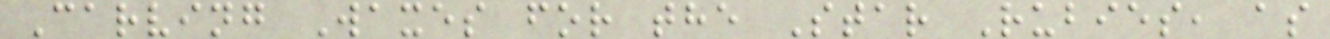Carving Waxes for the Star Rubies, as
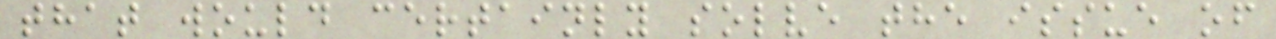that would certainly solve the issue of
